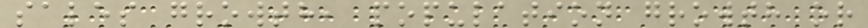sales growth, population growth or
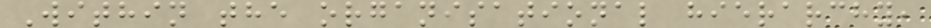Within the organisational hierarchy,
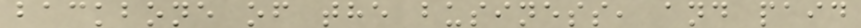backbone of the business, and paid
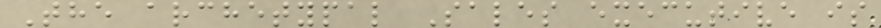The archetypal Sales executive is
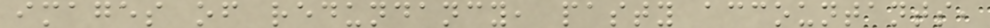images of redundancy, pasty accountants,
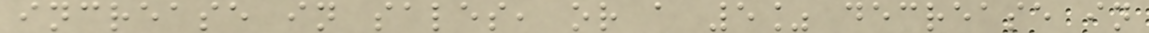increase in sales, or a 5% decrease in
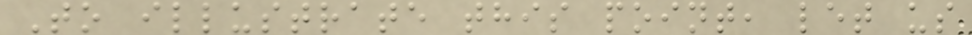To illustrate this point, let us
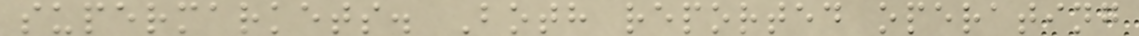supermarkets. Both reported operating
